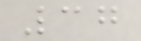37
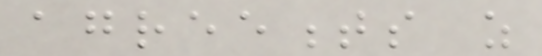agreements as
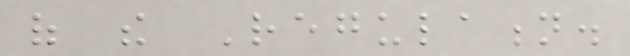of the Regulation.
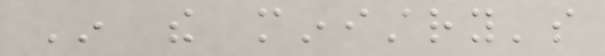In the ministry's
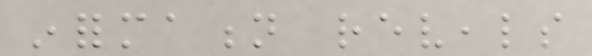information reveals
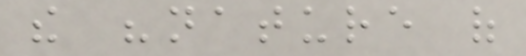the "nature of
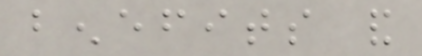benefits and
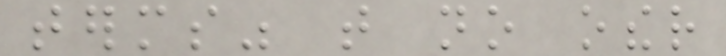terms" that no other
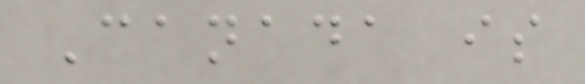Canada is
